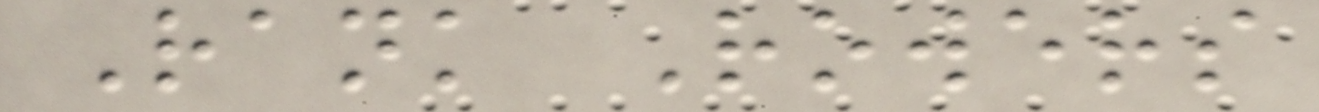Rank Rowers
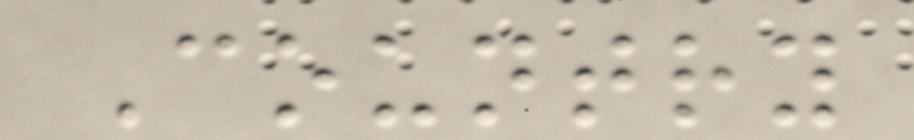Country
